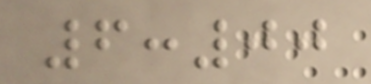6:00
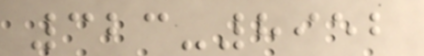323-8952
